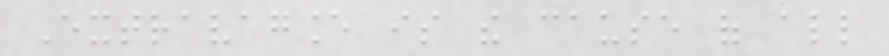Extravagance is the cause of all
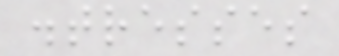distresses
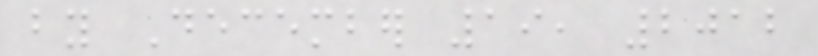by December 19, 2012
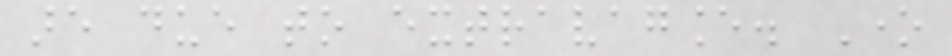are due to extravagance. One
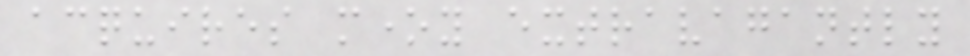acquires money extravagantly
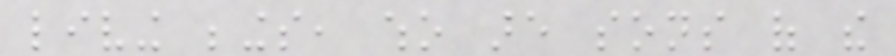living beings, who are sons of the
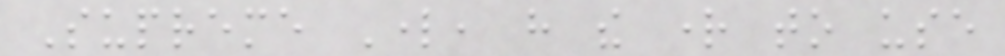Supreme Lord, have the right to use
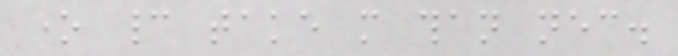one cannot take more than necessary.
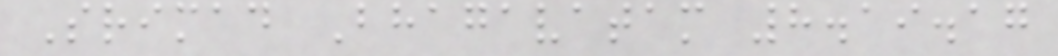Srimad Bhagavatam 8.19.17
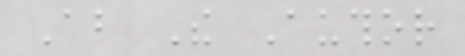About The Author
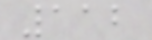112
